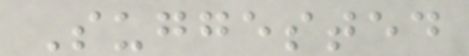Suggested
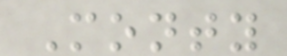Monty
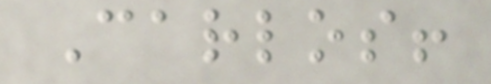Carlos!
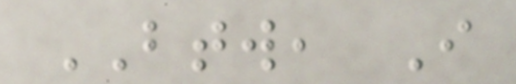BTW, I
